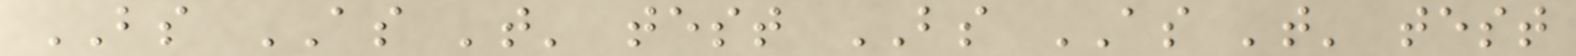BS AS 't' test BS AS 't' test
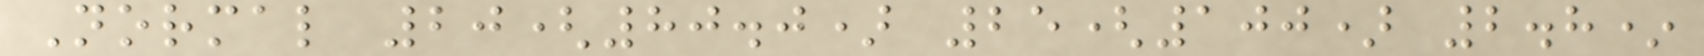Normal 20(80.0) 25(100) 2.8*
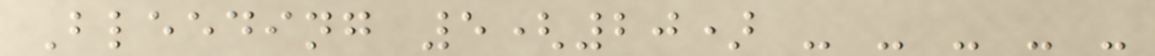Bleeding 5(20) - - - - -
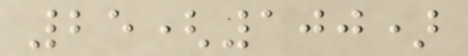25(100)
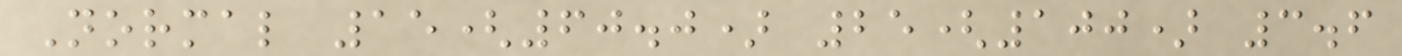Normal 15(60.0) 25(100) 3.6
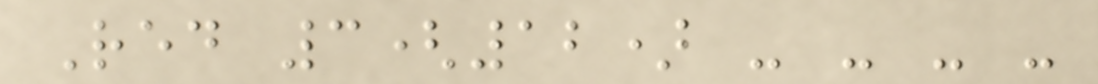Red 3(12) - - - -
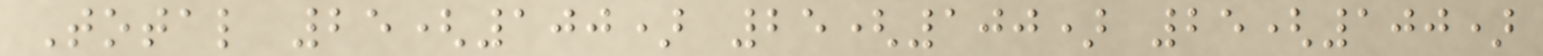Total 25(100) 25(100) 25(100)
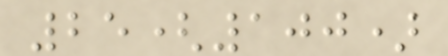25(100)
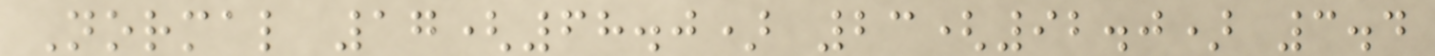Normal 17(68.0) 23(92.0) 3.4
